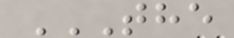THE
